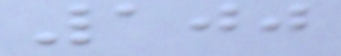100
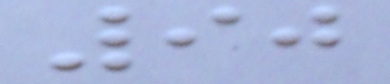90
